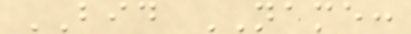BID NAME:
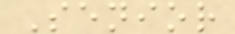Senior
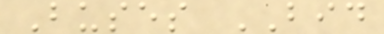Buses BID
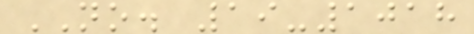NO. 19-1018
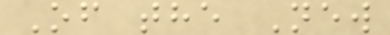Of the New
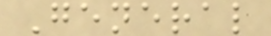General
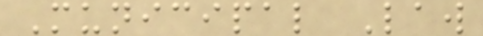Municipal Law
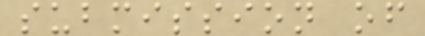submission of
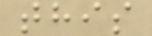this
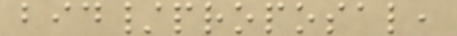bid/proposal,
